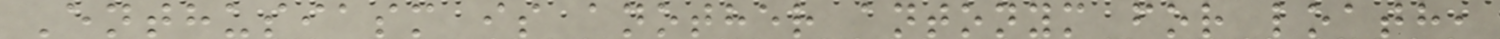Enthusiasm is another antonym for loath,
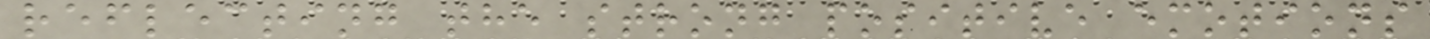reflecting the strong positive emotions
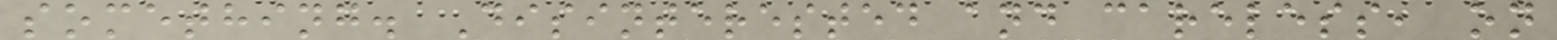something. Disinterested and careless, on
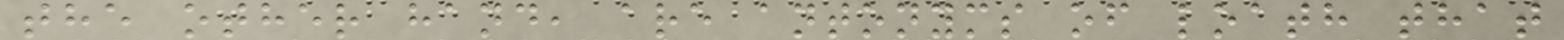the other hand, are antonyms of loath that
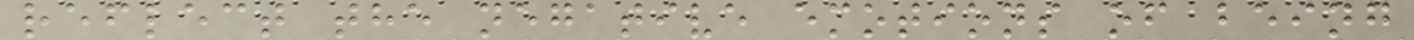reflect the negative emotions of being
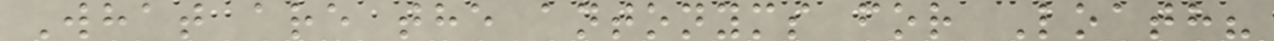What are the antonyms for Loath?
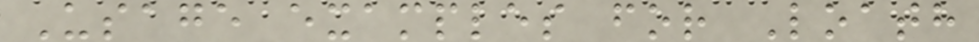Usage examples for Loath
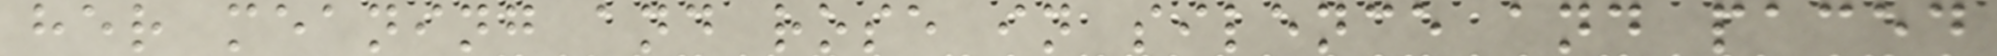her meaning and rose in silence and paced
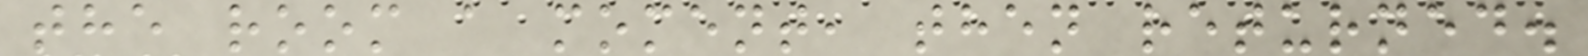the room a moment, then returned.
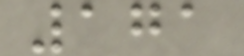171
